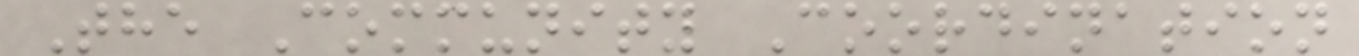The Community Coordination
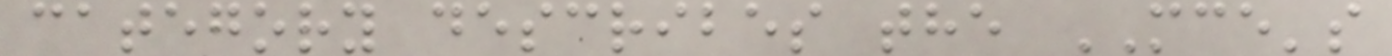category describes the MCE's
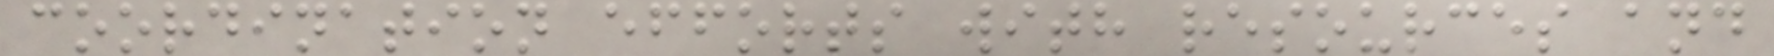coordination efforts with resources and
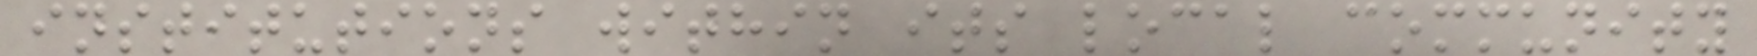institutions within its local community
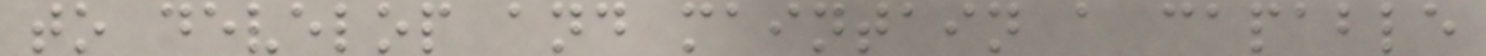to develop and maintain a capable
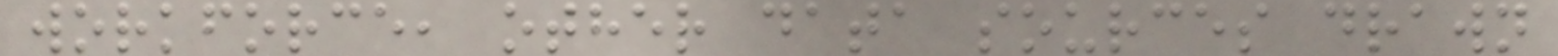workforce, other data sources drawn
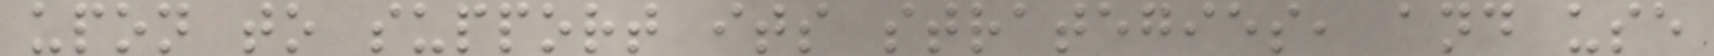upon to support its strategies, and use
